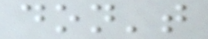don't
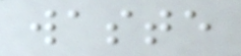waste
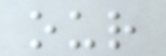our
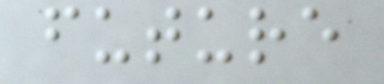future
